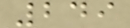249
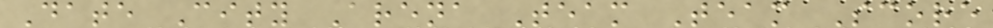Date City Arena Team Team Score
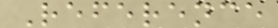Reference
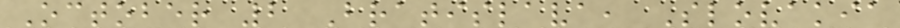October 2 Bratislava, Slovakia
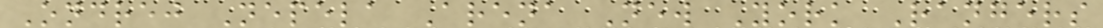Ondrej Nepela Arena New York Rangers
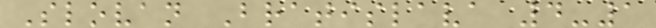Slovan Bratislava 4-1
